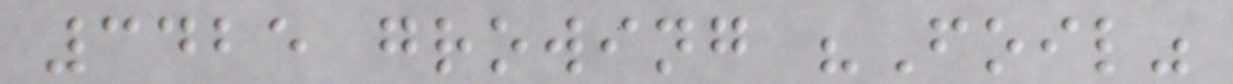3425 growing "Foil"
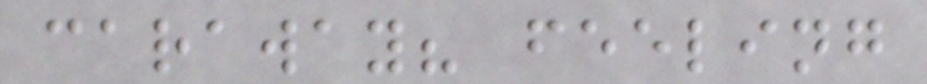caraway? feeling
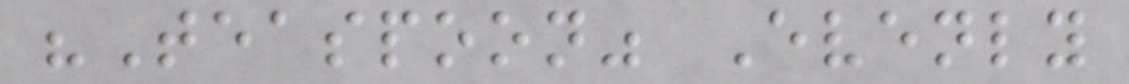"Teaspoon" Evenly
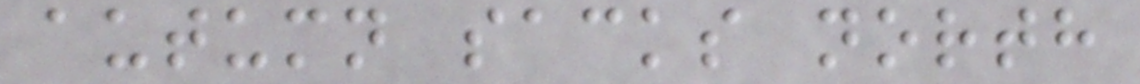autumn sacks north
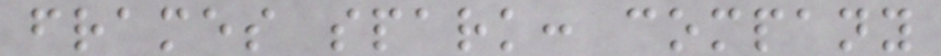frames spark: company
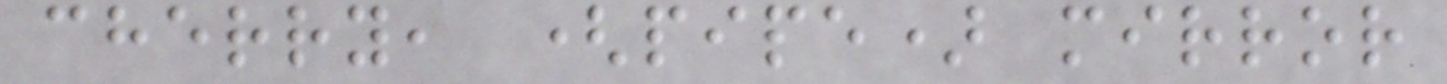cherry, (pipe) mirror
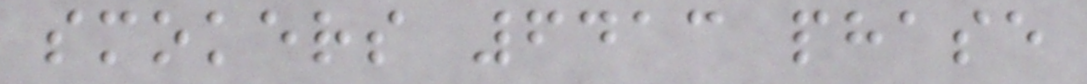smokers 6413 phase
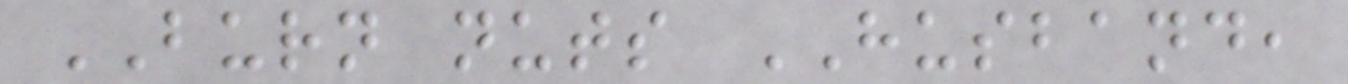BURN nuts HUSBAND,
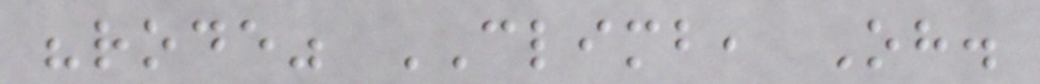"rode" CLIMB, Oh.
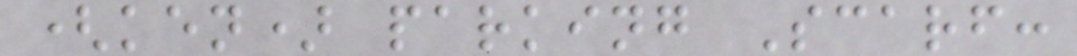(ken) parking Scarf:
